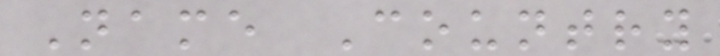Name Country
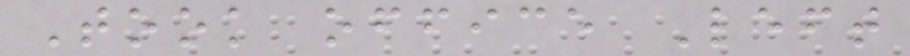Took office Left
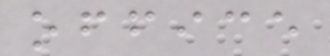office
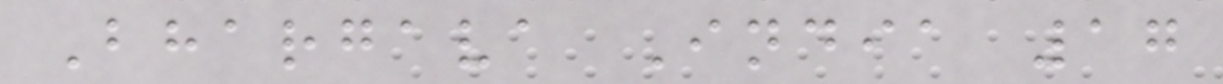Bhargava India 17
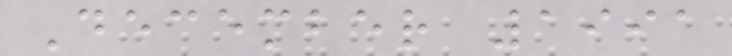December 1991
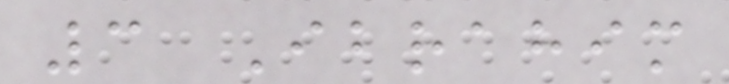3 Ibrahim
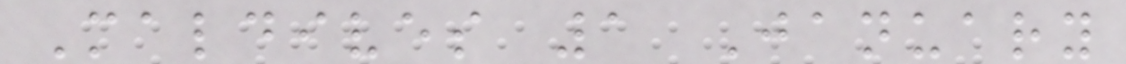Maldives 1 January
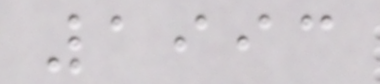1993
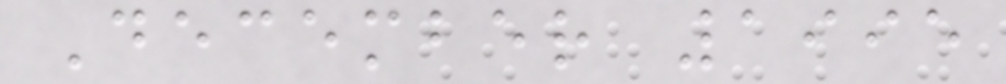December 1995
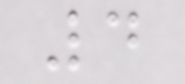4
